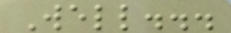Well...
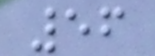56
